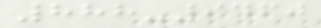888-9460
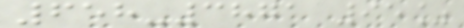658-3871 95%
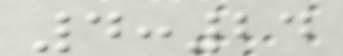4:24
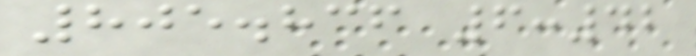805.836 6:42
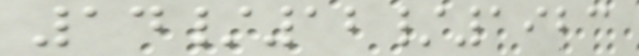14/12/1923
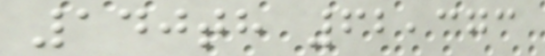140th 62,373
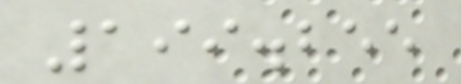199.255
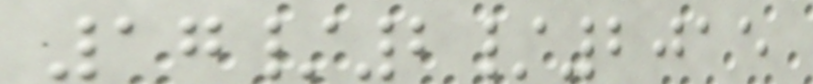17/2/2015
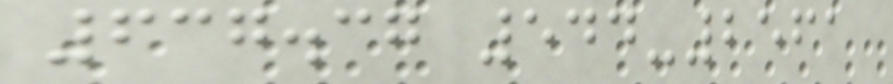637.37 544-2561
